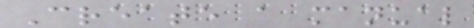Create a manual
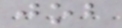job
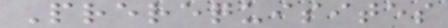Prerequisites
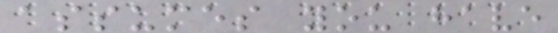assumes you have
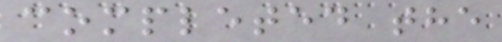completed the
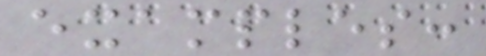examples:
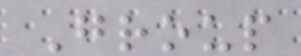Group
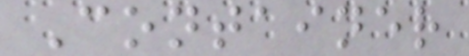Container
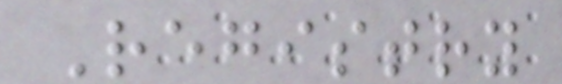Registry
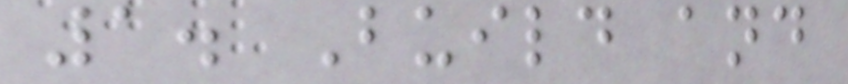1. Build and
